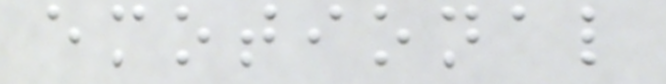emotional
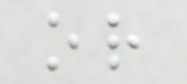or
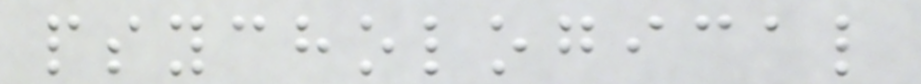psychological
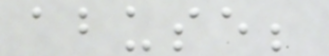abuse;
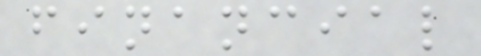financial
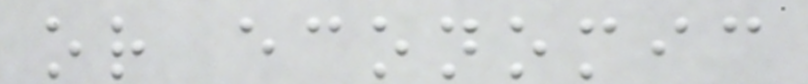or economic
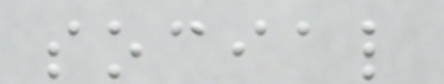social
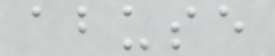abuse
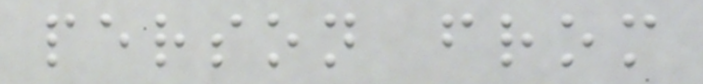person from
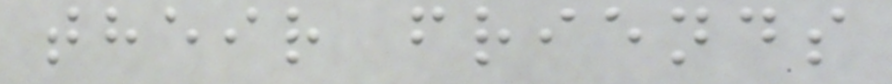their friends
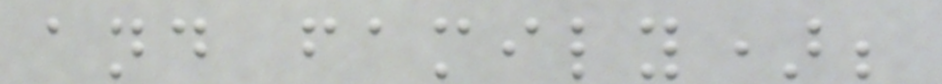and family);
